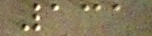131
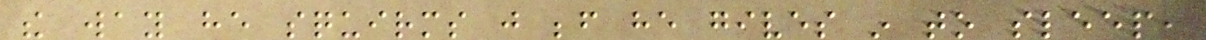the way he squirms just before he gives in to sleep,
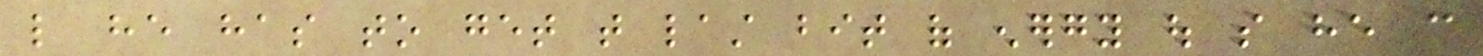like he has to get that last bit of energy out so he can
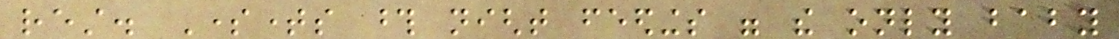rest. Sometimes those night feedings were the only baby
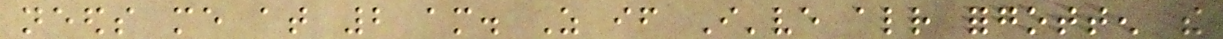needs me at 2 am. As if I've already forgotten the
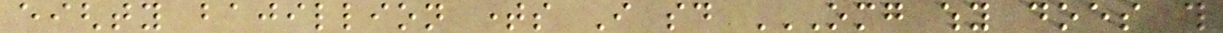eighty bajillion times I said OMG WHY DOES THIS
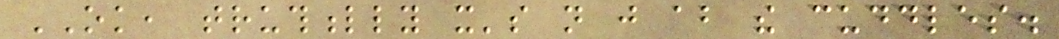OK, truthfully it's not just about the cuddles.
